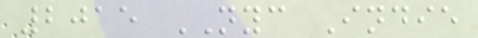2015 NYC Indie
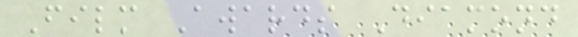Film Awards Diamond
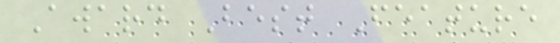Award Best Feature
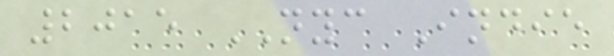2015 NYC Indie
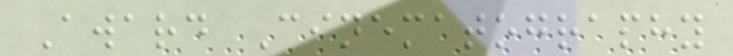Award Cinematography
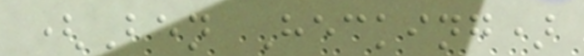(Ben Hecking)
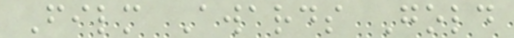Film Awards Gold
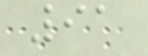91
